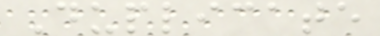Duplicate
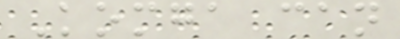Komga can
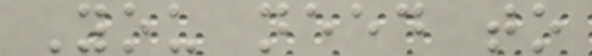You need to
